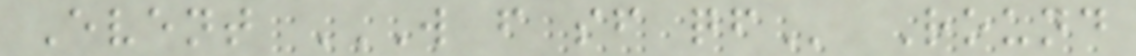Event W F SF QF Round
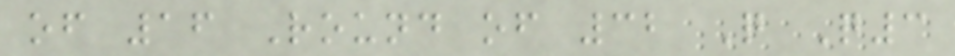of 16 Round of 32 Q Q3
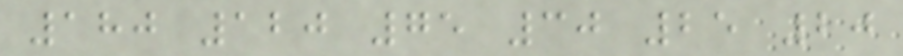180 120 75 30 25 20
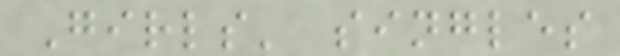Girls' singles
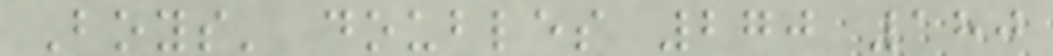Boys' doubles 270 180
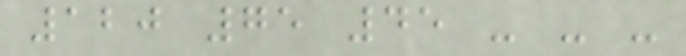120 75 45 - - -
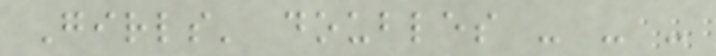Girls' doubles - - -
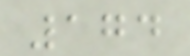174
